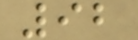92
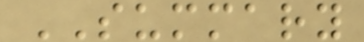SUMMARY
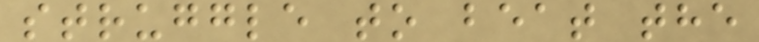struggle to beat the
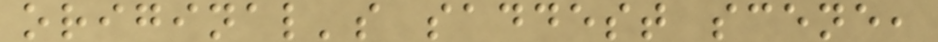original's saddest scene,
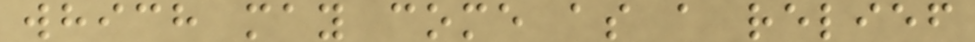which may come as a relief
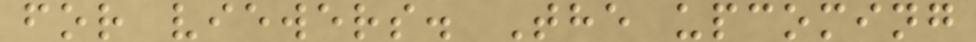for viewers. The upcoming
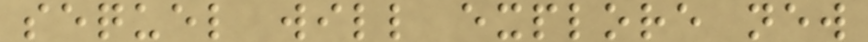sequel will explore new
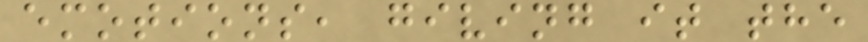emotions, giving it the
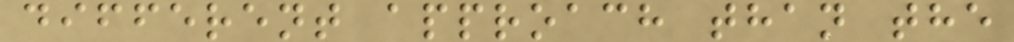different approach than the
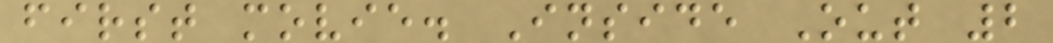first movie. Inside Out 2
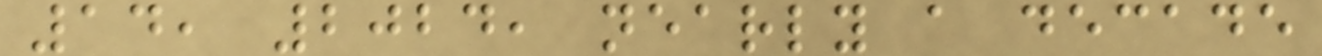14, 2024, nearly a decade
